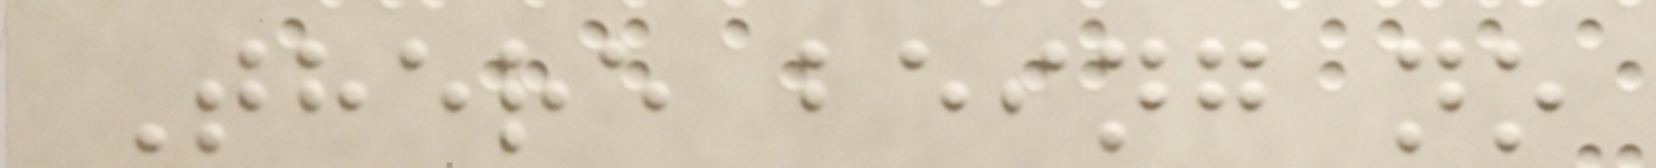There being no
